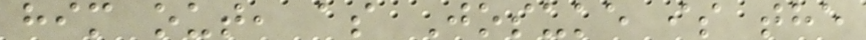him out, as Josuke is the
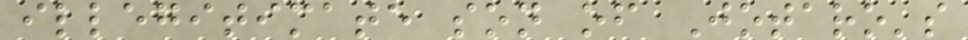illegitimate son of Jotaro's
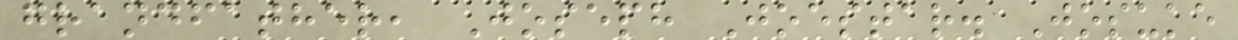grandfather, Joseph Joestar. Josuke
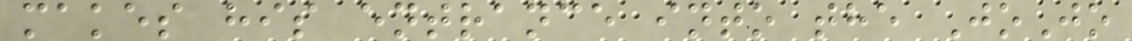makes his entrance into the JoJo
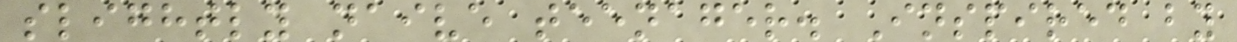slightly naive teenager. Inspired by
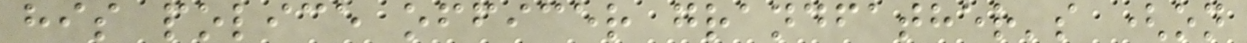his police officer grandfather's (on
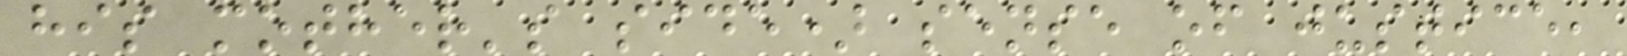his mother's side) sense of justice,
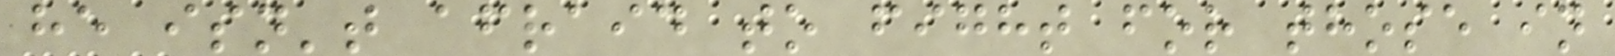he isn't afraid to fight for those in
